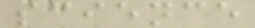science
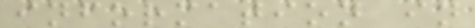information in
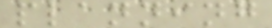planning
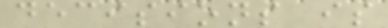decisions is
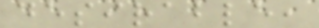desirable,
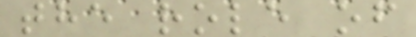the role of
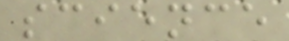science
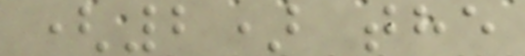(2) the
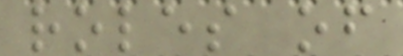roles of
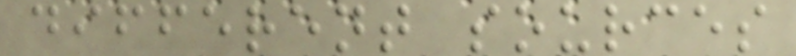different sources
